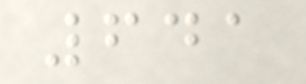641
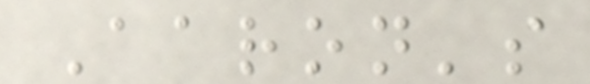Aaron's
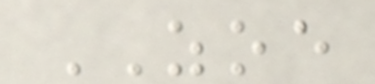ZOE
